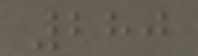280
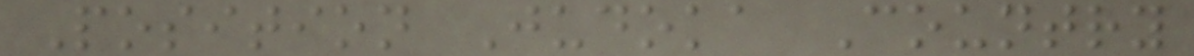Position Judoka Country
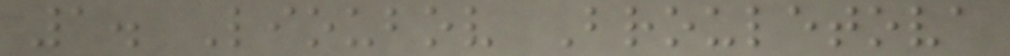1. Lioubov Brouletova
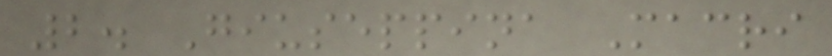2. Giuseppina Macri
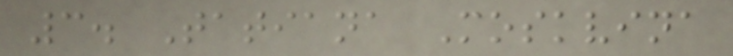3. Tatiana Moskvina
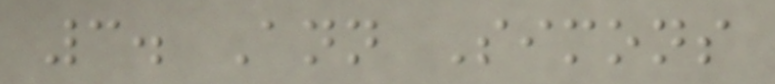3. Ann Simons
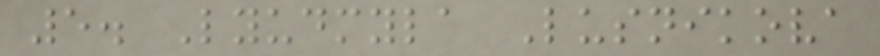5. Lyudmyla Lusnikova
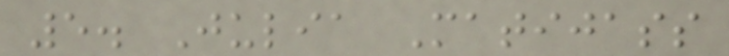5. Julia Matijass
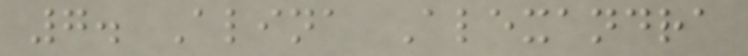7. Alina Alexandra
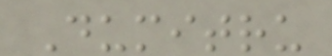Dumitru
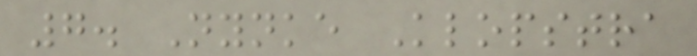7. Nynke Klopstra
